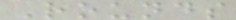Rounds
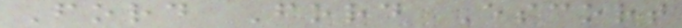Ford Ford Escort
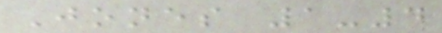Jones 1-4
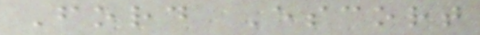Ford Escort
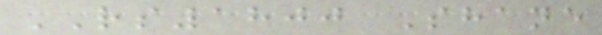RS1800 Shane
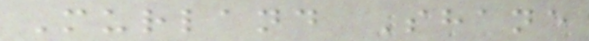Murland Shane
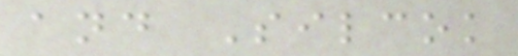and Silcok
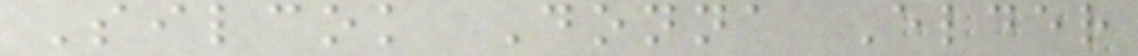Silcok Donna Elder
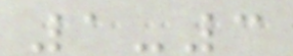1-3
